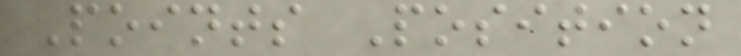Points Position
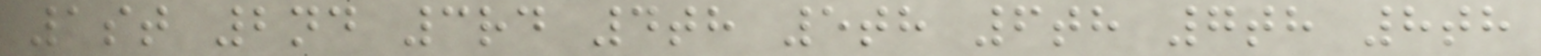1st 2nd 3rd 4th 5th 6th 7th 8th
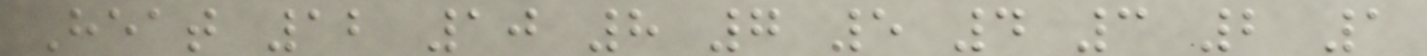Heat 12 10 8 7 5 4 3 2 1
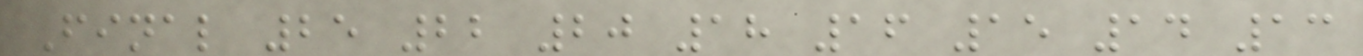Final 25 22 20 18 16 15 14 13
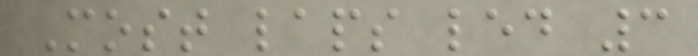Most laps led 3
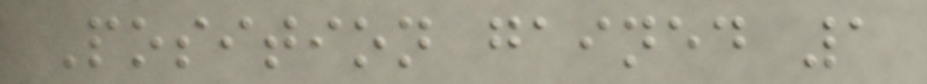Position gained 1
